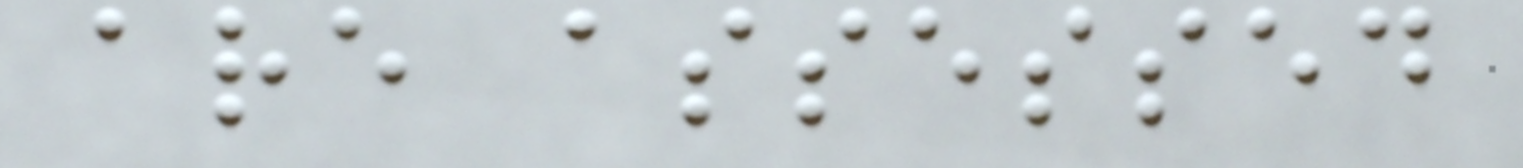are assessed
